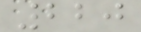220
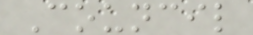Council
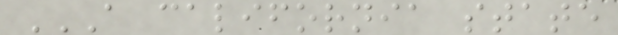A CALIFORNIA STATE
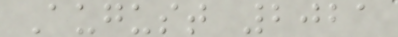August 2021
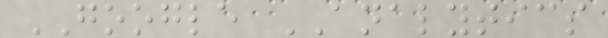GOOGLE ANALYTICS
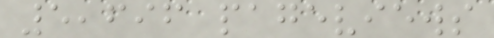5,696 pageviews
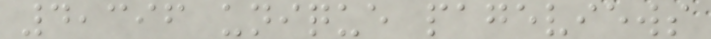4,396 unique pageviews
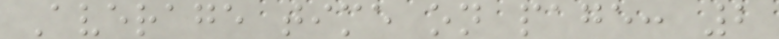Average time on page: 2
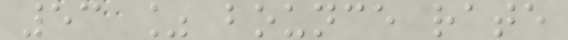53 % bounce rate
